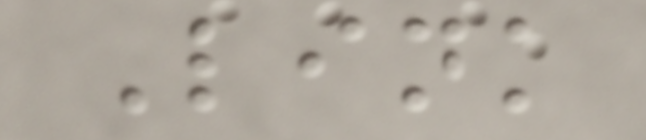Link
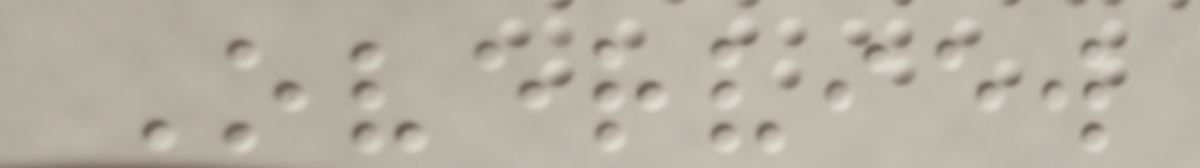Overview
